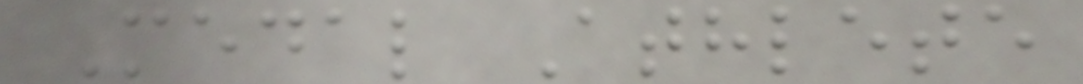Medal Athlete
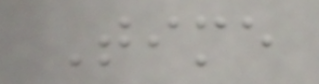Time
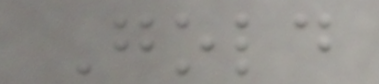Gold
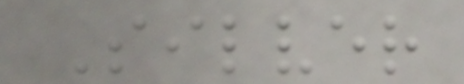Silver
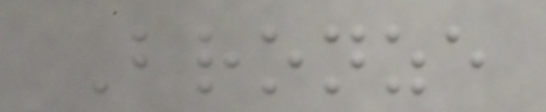Bronze
